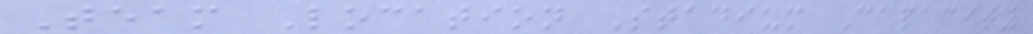Team Location Stadium Capacity
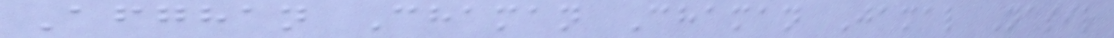Afghan Chaman Chaman Jamal Nasir
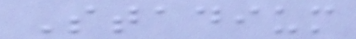Stadium
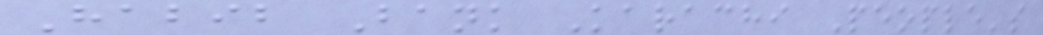Habib Bank Karachi People's
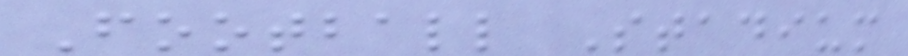Football Stadium
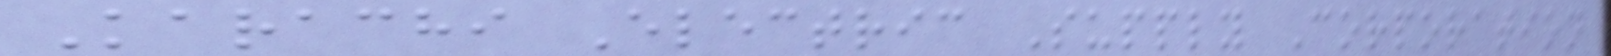Karachi Electric Supply Corporation
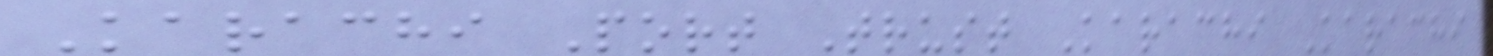Karachi Port Trust Karachi Karachi
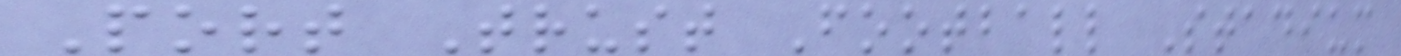Port Trust Football Stadium
